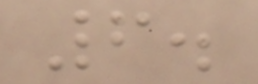6.
